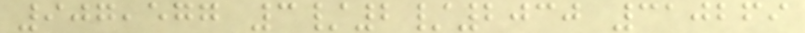907,577 3/2/2030 310269
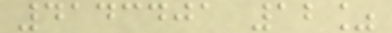4143401 12%
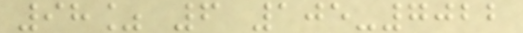98% 6 105-7022
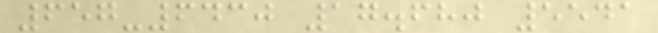657-6430 17.680 5541
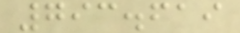793.619
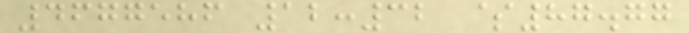4677586 12:32 $87.77
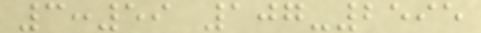3:59 107-2595
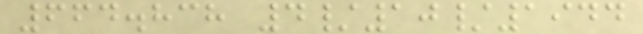664.838 4/10/1944
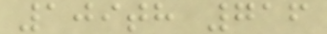109th 716
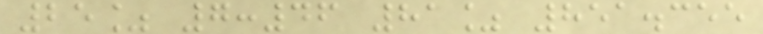25% 7:46 81% 851.355
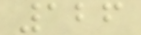126
